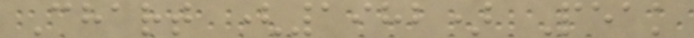Chart (1982) Peak
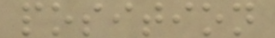position
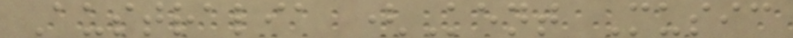Australia (Kent Music
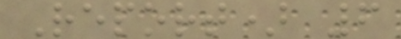Report) 6
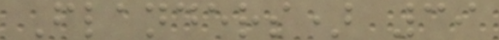Flanders) 39
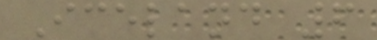Iceland 6
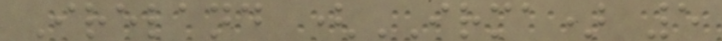Ireland (IRMA) 5
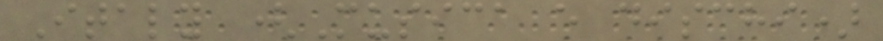Italy (Musica e dischi)
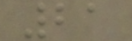21
